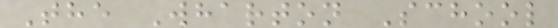The Wharton School
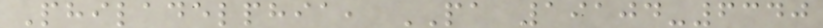Philadelphia, PA 19104-6340
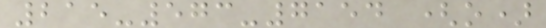215-573-7154 (o)
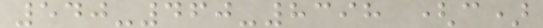540-460-8398 (c)
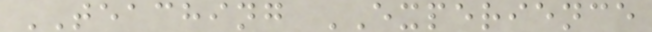TEACHING EXPERIENCE
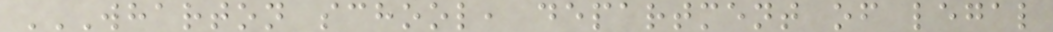WHARTON SCHOOL, DEPARTMENT OF LEGAL
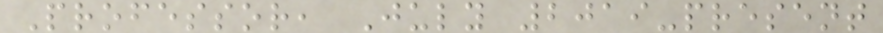Professor, July 2019-present
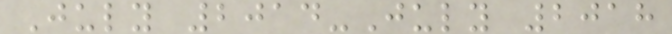July 2014-July 2018
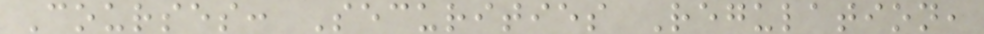Courses: Securities Regulation,
